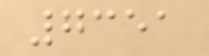7351
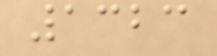1323
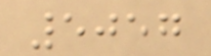5057
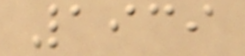1939
